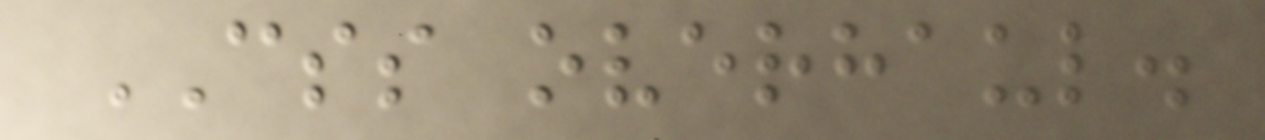CSS overhaul.
